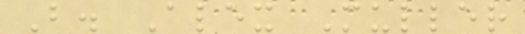B. Alex Muller
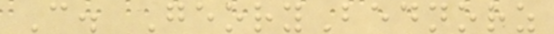C. GeoryBednorz
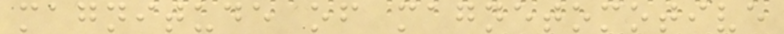magnitude of magnetomotive
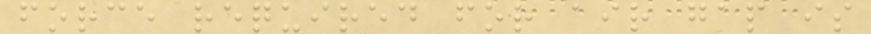force required for air gap is
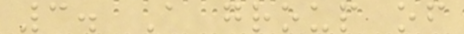3. A group of
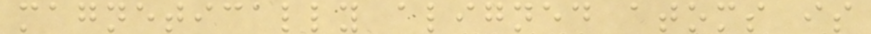magnetically aligned atoms is
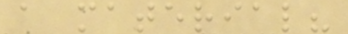a material?
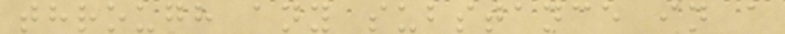through any substance in a
